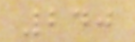240
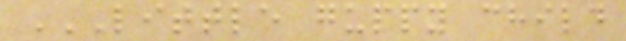LITTLE GUPPY CHILD
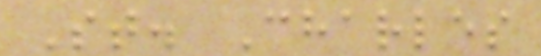St. Charles
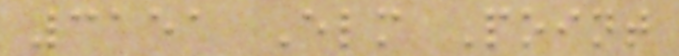3151 Elm Point
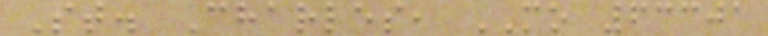St. Charles, MO 63301
